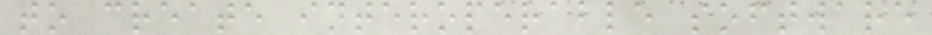to create interoperable software
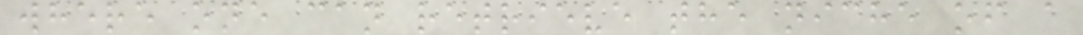where one can retrieve the niche of a
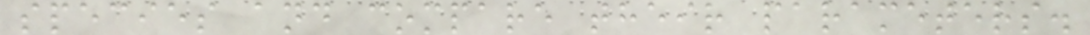species and compare their parameters.
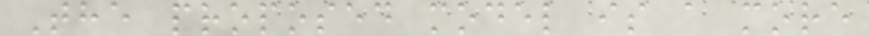The proposed model is a more
